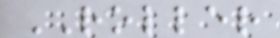ROLLER
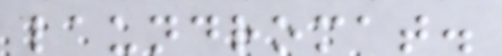laundromat.
